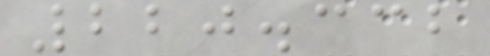220.332
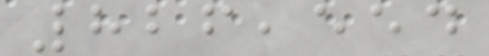826,554
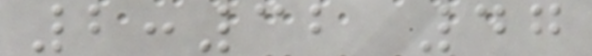2:32 47
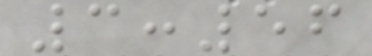3:56
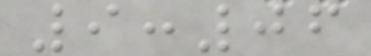9:06
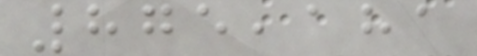875,181
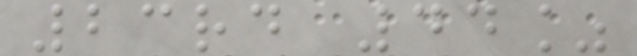23rd 44%
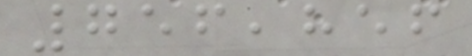756,856
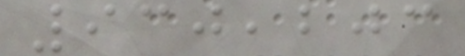930,203
